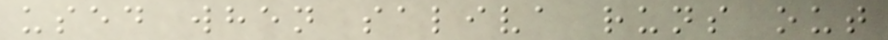used when saliva runs out
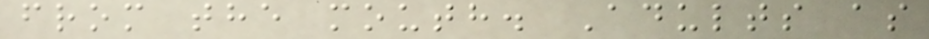from the mouth. Adults as
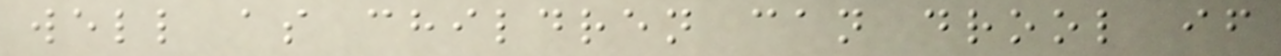well as children can drool if
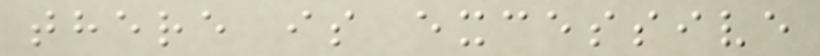there is excessive
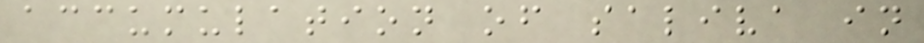accumulation of saliva in
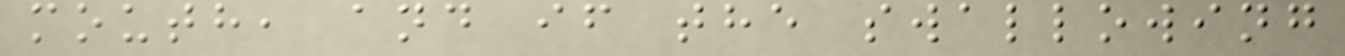mouth, and if the swallowing
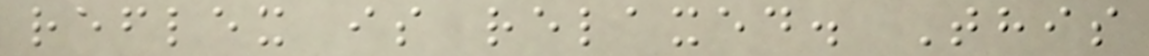reflex is relaxed. This
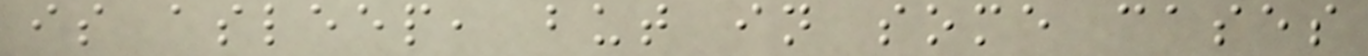is asleep, but in some cases
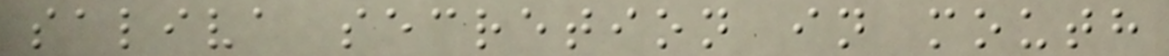saliva secretion in mouth
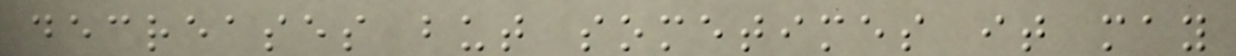decreases but sometimes it may
